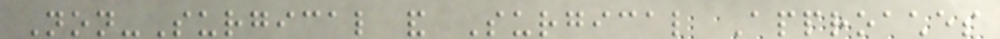Non-Surgical and Surgical Approaches
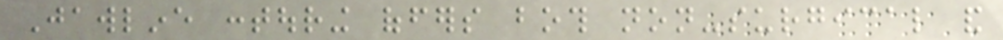Jawline contouring offers both non-surgical and
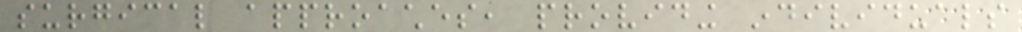surgical approaches, providing individuals
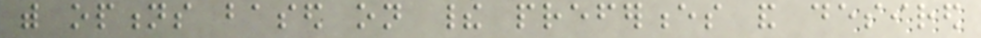with options based on their preferences and desired
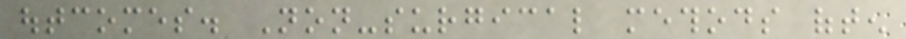outcomes. Non-surgical methods often
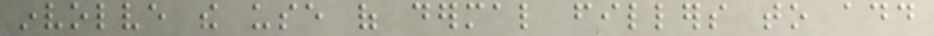involve the use of dermal fillers to add
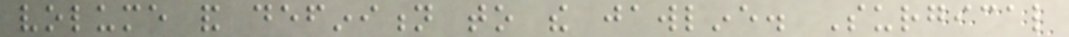volume and definition to the jawline. Surgical
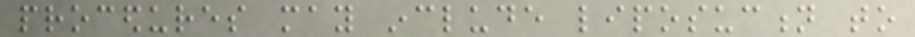procedures may include liposuction to
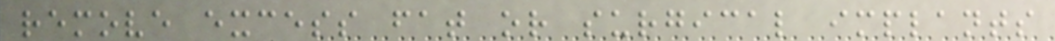remove excess fat or surgical implants
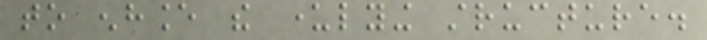to enhance the underlying structure.
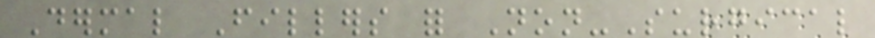Dermal Fillers for Non-Surgical
